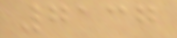7137
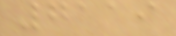7119
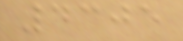4305
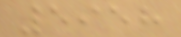5958
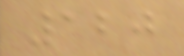120
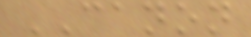CANON
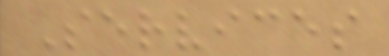Services
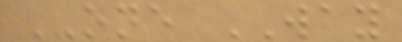ONE WAY
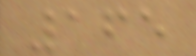165
